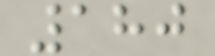180
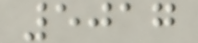5017
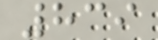839
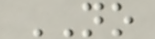NO
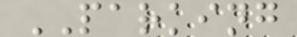PARKING
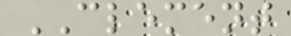CLEMENT
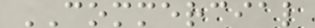COMMERCIAL
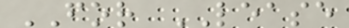FOR LEASE
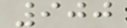900
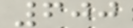600
